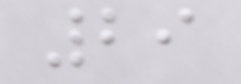29
